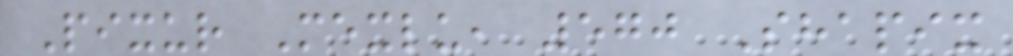Pixur Mexlu, 570 Shapix
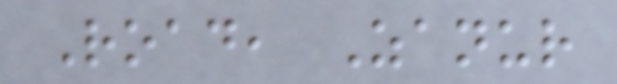Road, Zanur
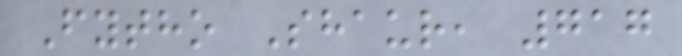Fytho Shaur, 717
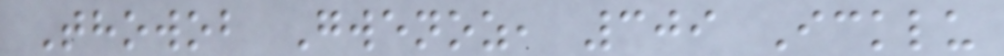Thowob Gwenoz, 309 Icklu
